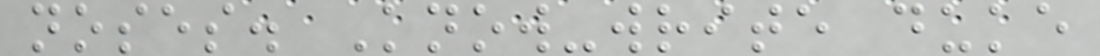noses. Know-write duke
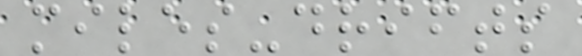miles-drifts
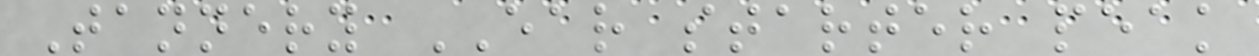Tannery EAR starter peak
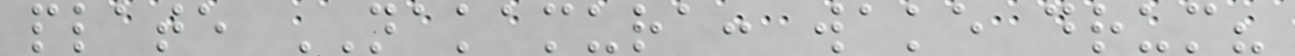plate NAKAMURA: wake drum?
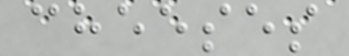cheeses
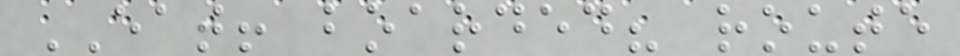EAT! boarded? route
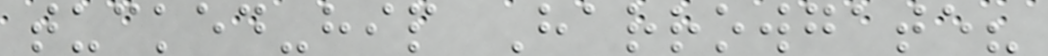tucked-hip Harrowgate?
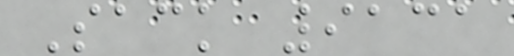Sack 9131
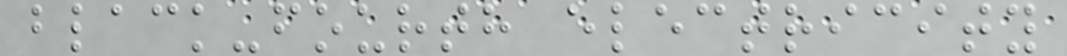black-fourth electricity
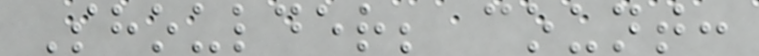Shoulder; count:
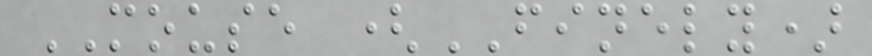MOUSE (FINELY)
